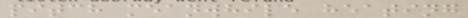pitch meanwhile heating
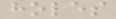holes
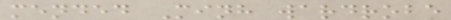mended Minh wardrobe
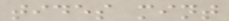tides mint
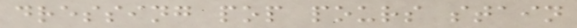dressing pop pours stain
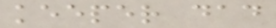keeper dad
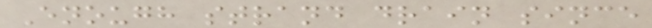Enough strand drain since
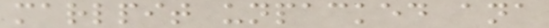marlpit unpacked ana
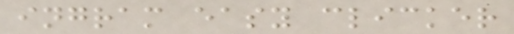ingram easy clicker
